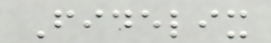Fidelix
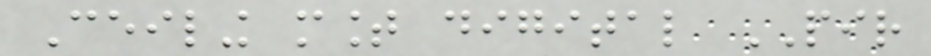Ceiling mount digital PIR
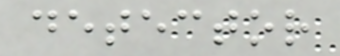detector
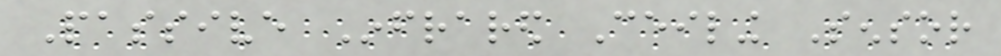Passive Infrared Ceiling Sensor
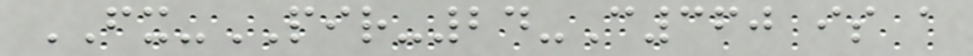FX-PIR-24-C360 is a
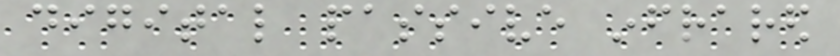digital passive infrared
